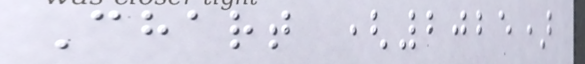Chart (2025)
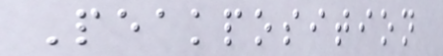Peakposition
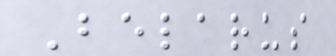Belarus
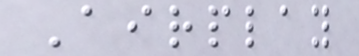Airplay
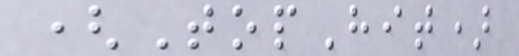(TopHit)
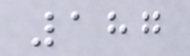187
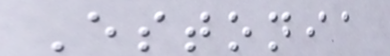Estonia
